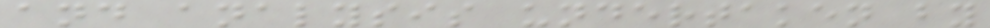and analysis undertaken by
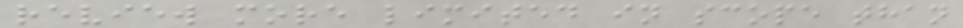review more limited in scope than
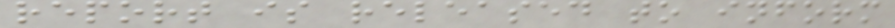report is released to inform
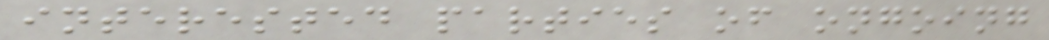interested parties of ongoing
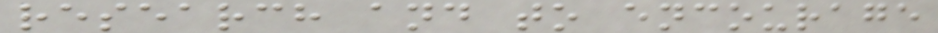research and to encourage
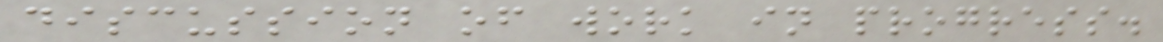discussion of work in progress.
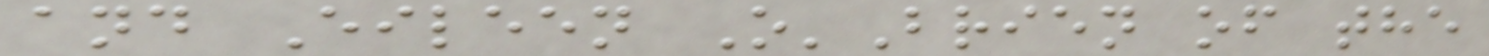and Eileen O'Brien of the
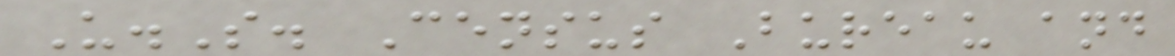U.S. Census Bureau and
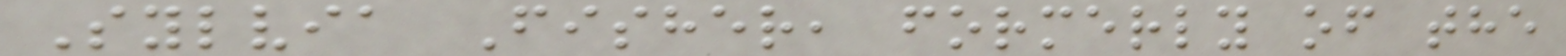Sylvia Fisher, formerly of the
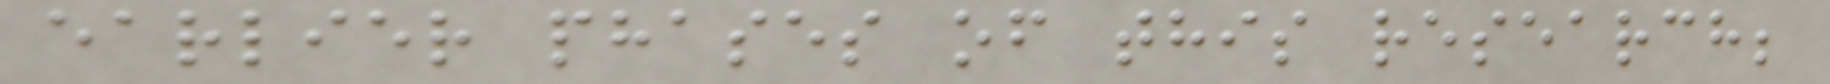earlier phases of this research;
